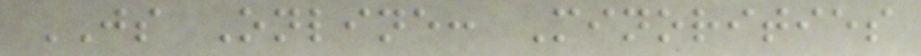JS Online: Minorities
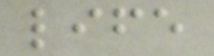life
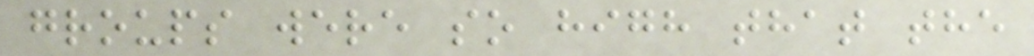groups were so high that the
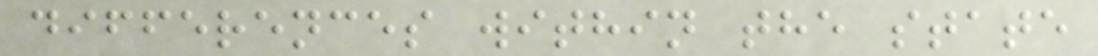differences within the state
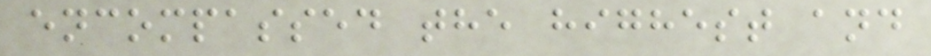encompassed the highest and
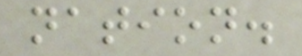nation.
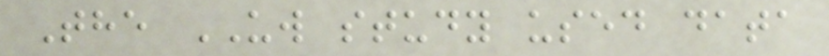The UW study used data
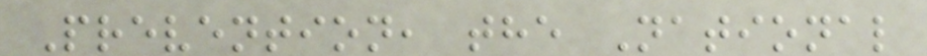Prevention, the National
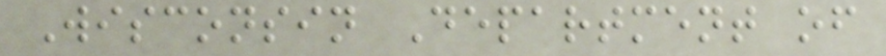Wisconsin Department of
